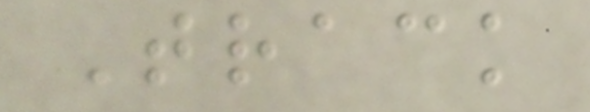Track
